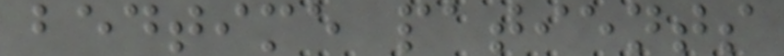bedtime patients
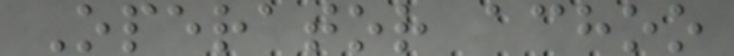Operator achoo
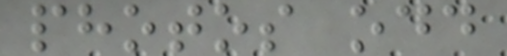photos odd
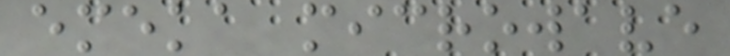emeka microwave
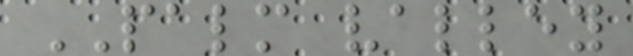PALM valley
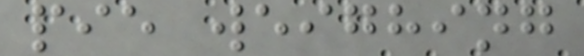pie weighing
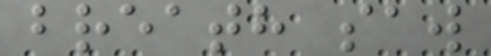breath saw
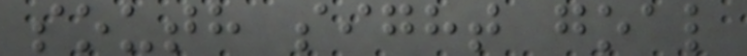south sight goal
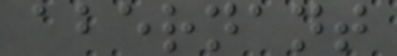abernant
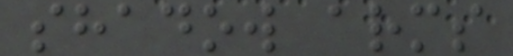shadow arms
